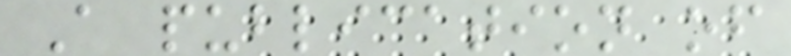A publication of
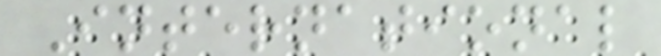International
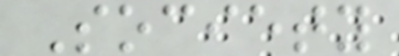Society
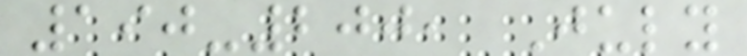190-200, July
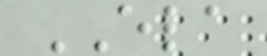ELA
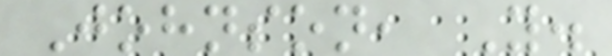Johnson, Y.
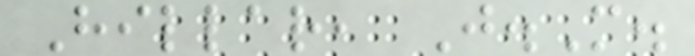Hillar, J.M.
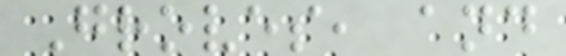Groves, and
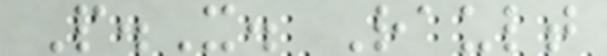P.X. Rault
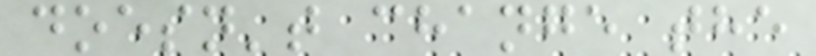doesn't change the
